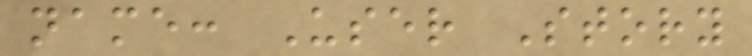name: User Story
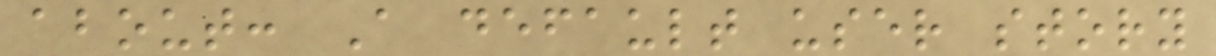about: A default user story
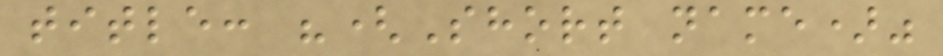title: "(Short name)"
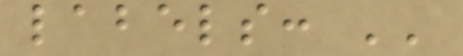labels: ''
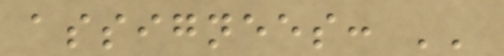assignees: ''
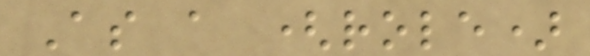As a (role)
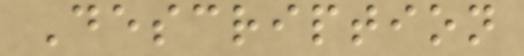Description
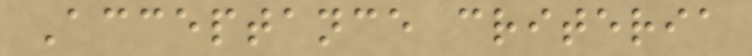Acceptance criteria
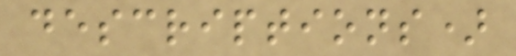descriptions)
